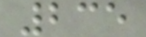235
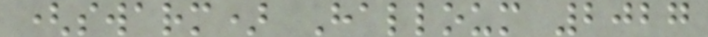(swarm) Halloum 2027
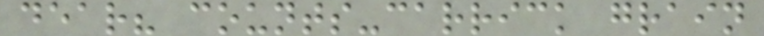dear? counts-carrick grain
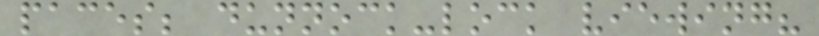paces; dunnock-lock viewing?
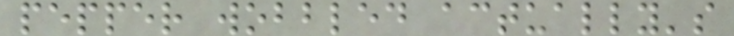pepper wobbled actually's
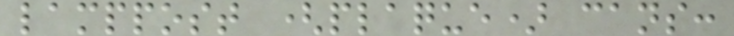lamppost (plaque) cans:
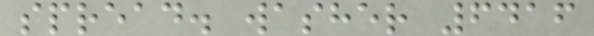spread. washer 6416
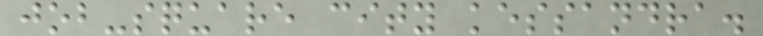job-square city kessandra.
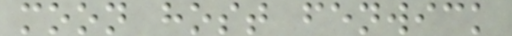moon host fenwick
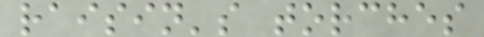raisin's torches
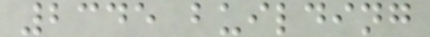2345 building
